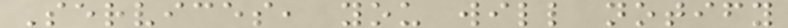Services, you will notify
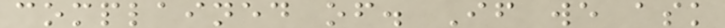complained of. If we ask
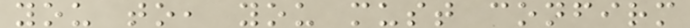you to, you must confirm
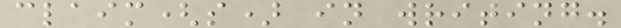claim(s) in writing.
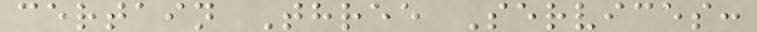certain Three Services:
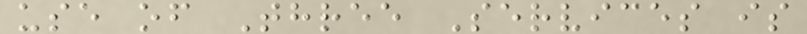use of Three Services is
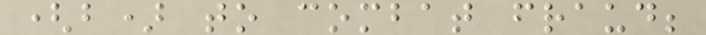(b) to combat fraud;
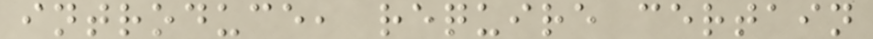introduce, require certain
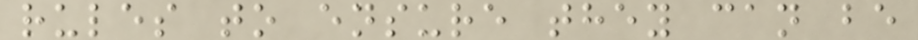rules to ensure they can be
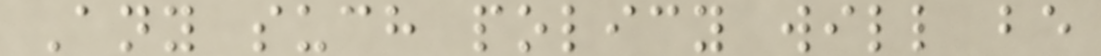Any such policy will be
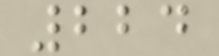224
